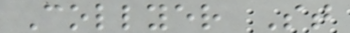Collyer St
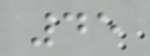45
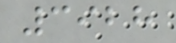3928
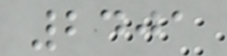2401
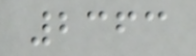2363
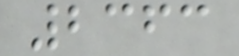2363
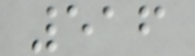516
